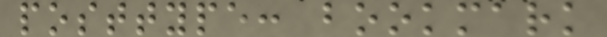posttype: bookmark
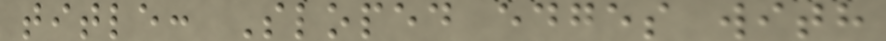title: Sloped edges with
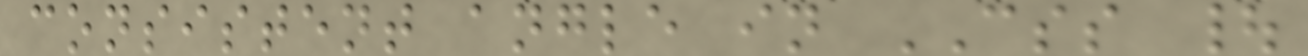consistent angle in CSS |
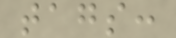tags:
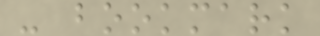- bookmark
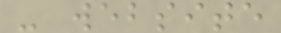- website
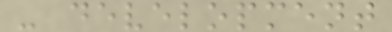- development
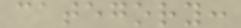category:
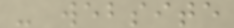- website
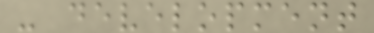- development
